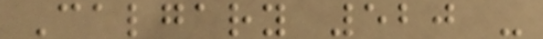Calgary 520 -
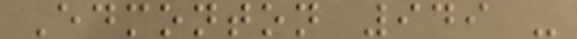Edmonton 949 -
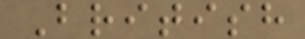British
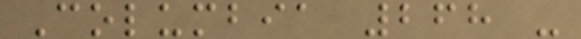Columbia 268 -
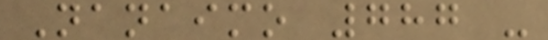Nanaimo 787 -
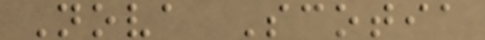Nova Scotia
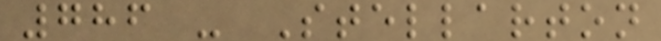786 - Stellarton
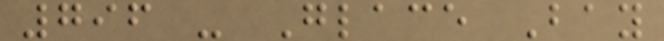796 - Glace Bay
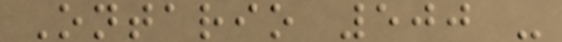Ontario 500 -
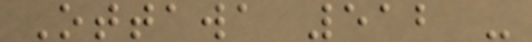Ottawa 512 -
